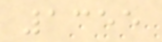1355
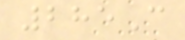285C
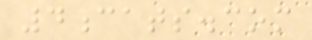4cats.com
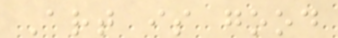Art is good
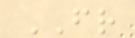FR
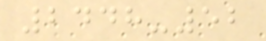2448-52
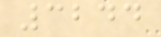3244
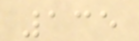135
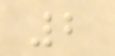2
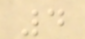4
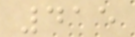415
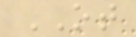OT
